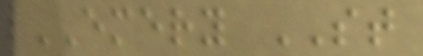EMERY ST
